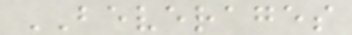BEVERAGES
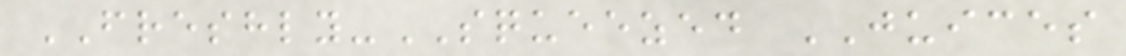FRESHLY-SQUEEZED JUICES
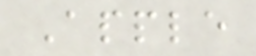Apple
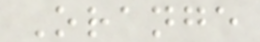Orange
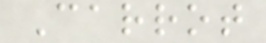Carrot
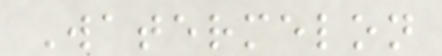Watermelon
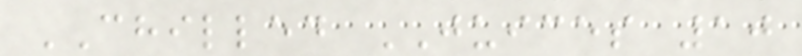CHILLED JUICES 10
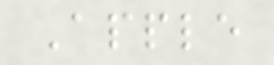Apple
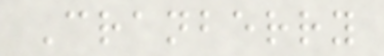Cranberry
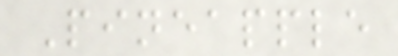Pineapple
